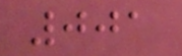001
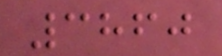3860
